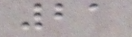21
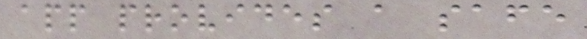app provides a safe
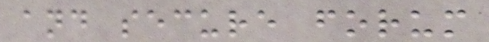and secure forum
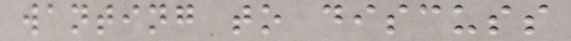wanting to discuss
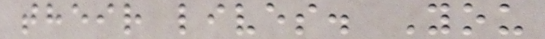their lives. You
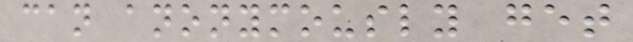can anonymously get
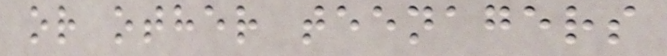or other teenagers
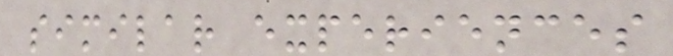similar experiences
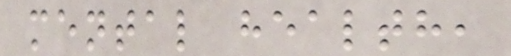mental health,
